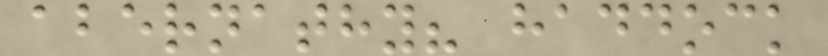abernathy? haddock
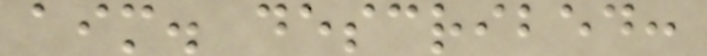aim. described:
